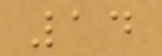14
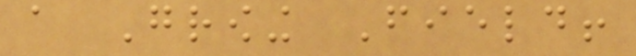a Growing Field!
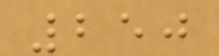250
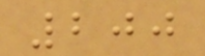200
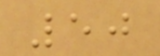50
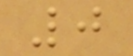0
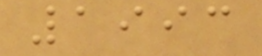1993
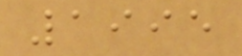1995
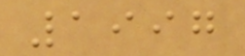1997
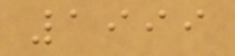1999
